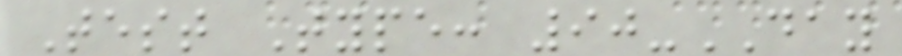Test Type: 90-DAY
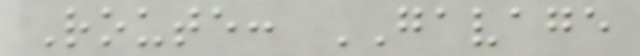Route: GAVAGE
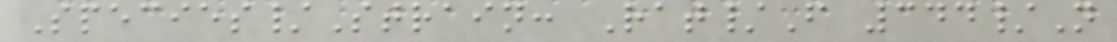Species/Strain: Rat/F 344/N
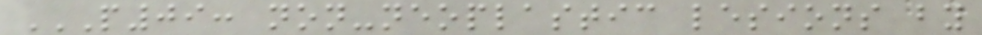P09: NON-NEOPLASTIC LESIONS BY
